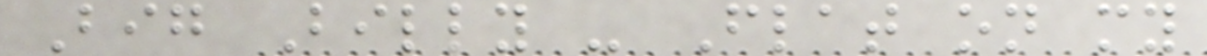Big Billy - Flat on my
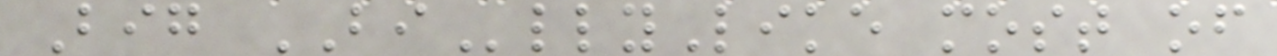Big BIllyLike most of
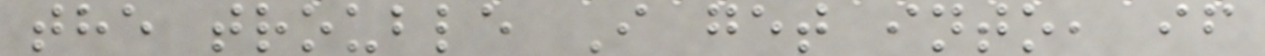the trouble I get into, if
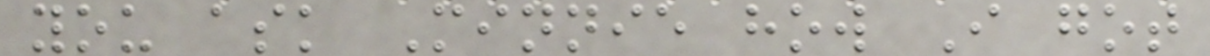you ask Minnie how I got
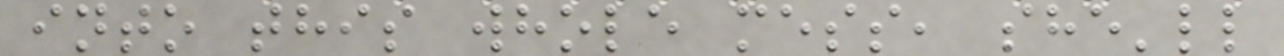into this whole mess, she'll
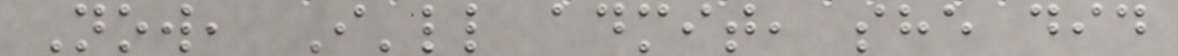Now, I'll admit, she did
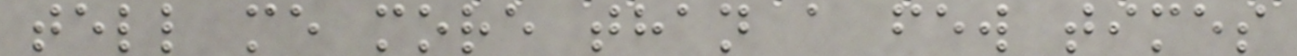tell me more than a few times
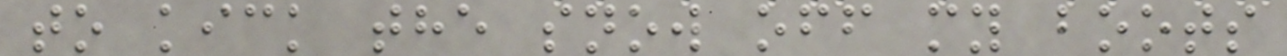to kick the snow off my boots
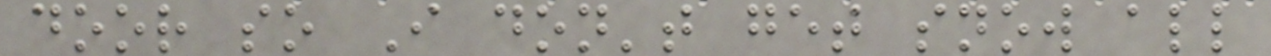door so I don't get snow all
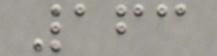163
